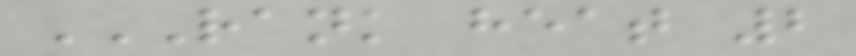RANK HEAT 2
